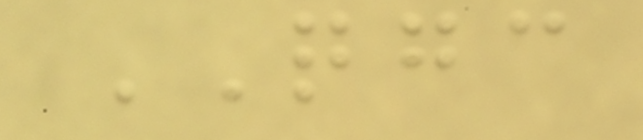QGC
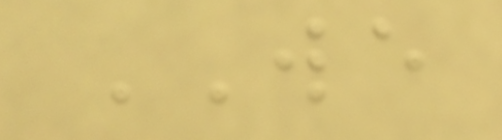WE
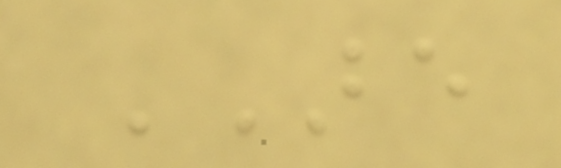ARE
